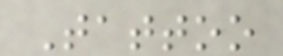Tattoo
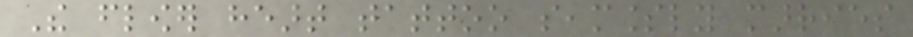The flower heart tattoo seamlessly marries
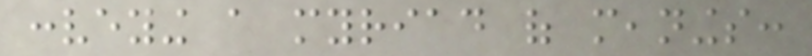conveying a myriad of meanings:
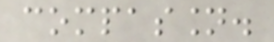compassion.
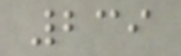239
